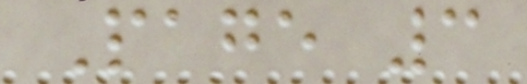Page 3
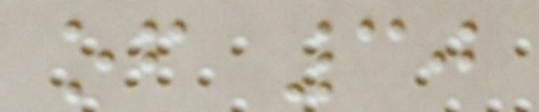of 30
